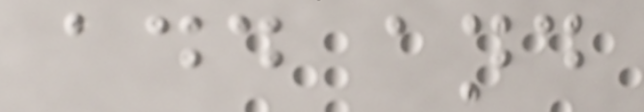add and
